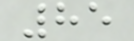85
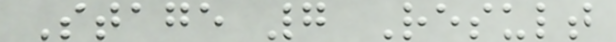Stage 7 Result
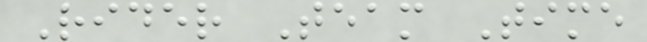Rider Team Time
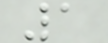1
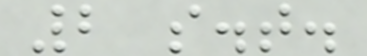2 s.t.
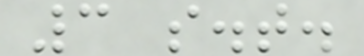3 s.t.
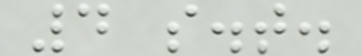4 s.t.
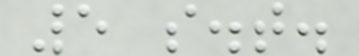5 s.t.
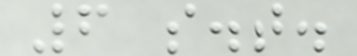6 s.t.
